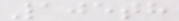105th
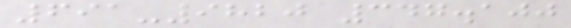691-9820 347.100
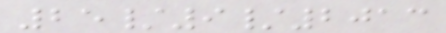25/9/2013
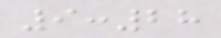9:28
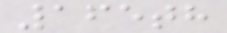165th
